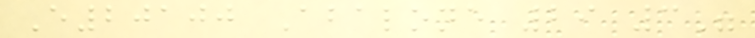E20100 Abalone 29 3"
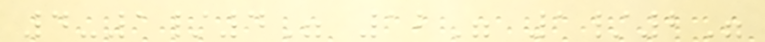4-1/4" 12" 1/2"
